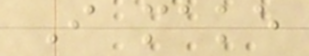I make
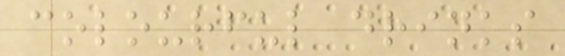colourful drinks
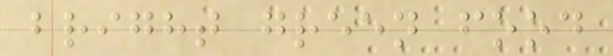bright green food
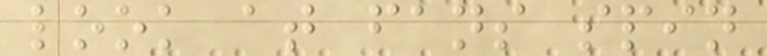look at fans spin
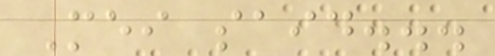Mei said...
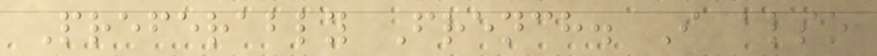Preferably French. I also
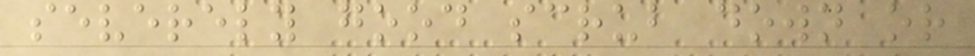severely good scrub down or
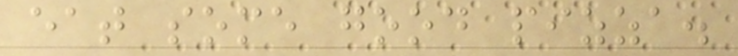eat some good pizza.
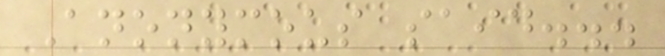Anonymous said...
